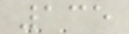135
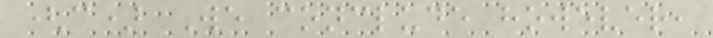(c) We conclude however,
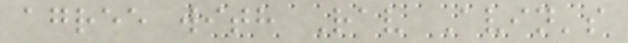agree with Rav Avin's
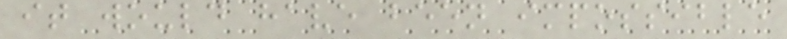it would have been impossible
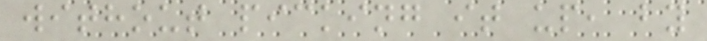without picking it up, by
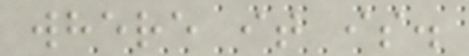where it is.
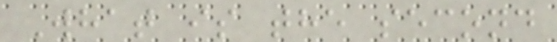What is the second
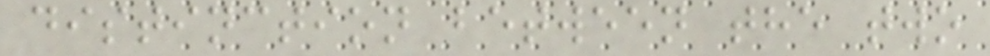distinction between the two
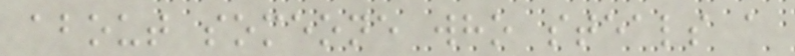about someone who steals a
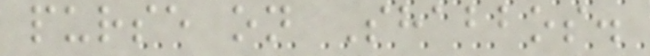purse on Shabbos.
